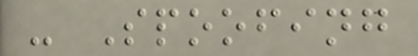- Spoofing
